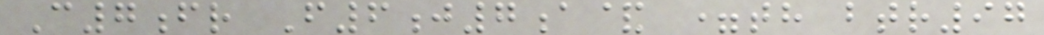C7fr F6j7a& =th btr97
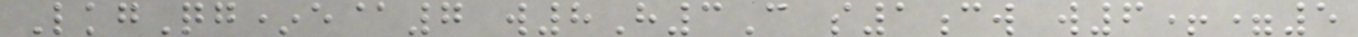LkgQg*e@7 w8H3C s1cw w6+=5
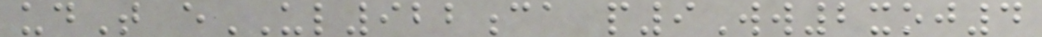udT eUL922ca p9Ww2xoj4
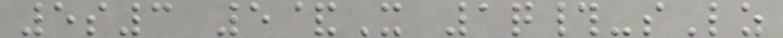5s3 5&X 1q#-sLz
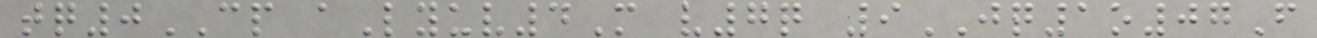tq0CP aLyuv4M v7q 9JQ1o07F
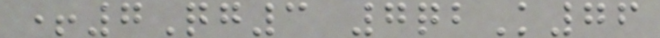+7Qg3 7qbK76
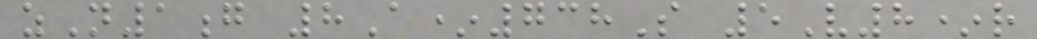zN1g 8A*738S 5V8*r
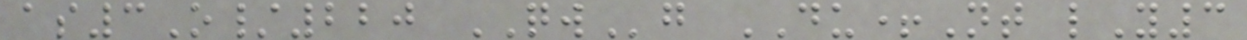as3O/220 QWg DU+Nt lY3
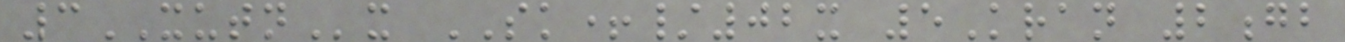3XUTNx SK+/02x 5Kran 2gb
